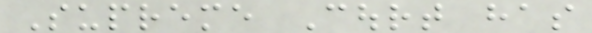Supreme Court has
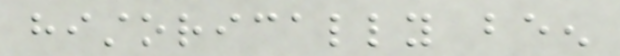historically been
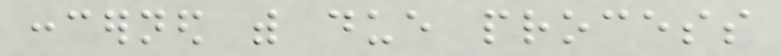concerned with due process
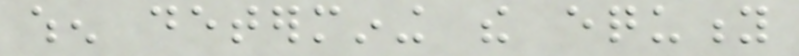when determining the equity
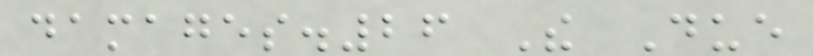damages.26 The Due
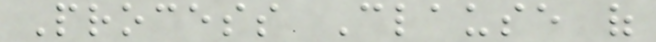Process Clause of
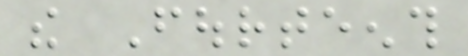the Fourteenth
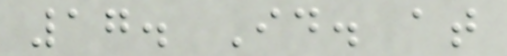17. Id. at
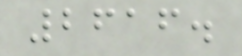2616.
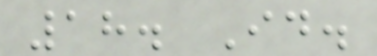18. Id.
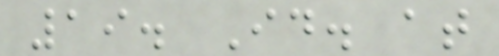19. Id. at
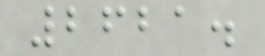2621.
